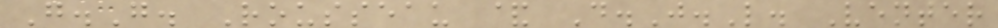G.G. Rousseau & D.J.L. Venter
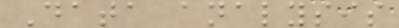Data analysis
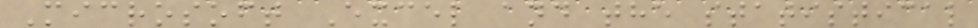Microsoft Excel and the statistical
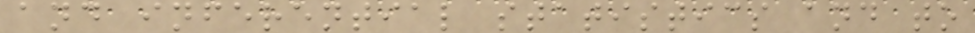and inferential statistics and to
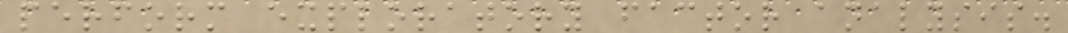perform exploratory factor analysis.
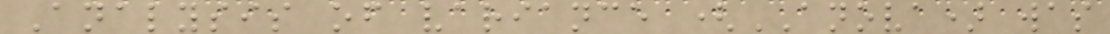Analysis of variance (ANOVA) was
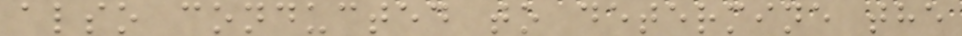also conducted to determine the
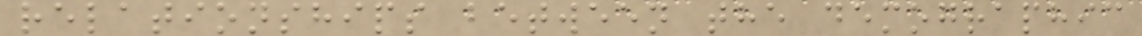relationships between the demographic
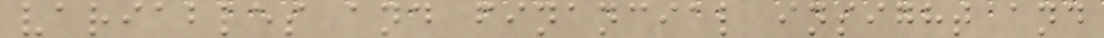variables and financial insight and
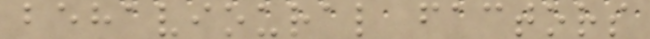behavioural factors
